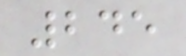245
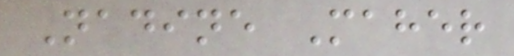Nadine Maher
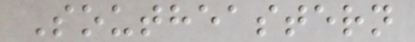Southeastern
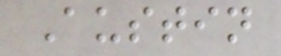Austin
